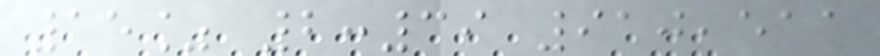15% 2:39 910,511
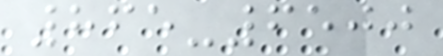865-6500
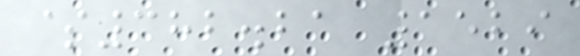$382.21 1529
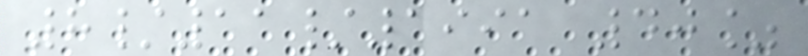8/11/1991 40%
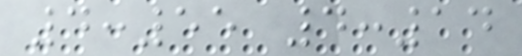4:55 4:14
